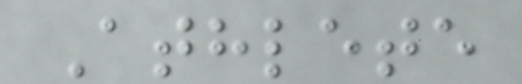Athlete
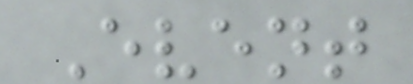Event
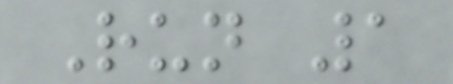Run 1
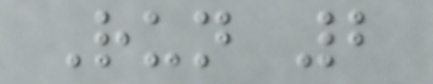Run 2
